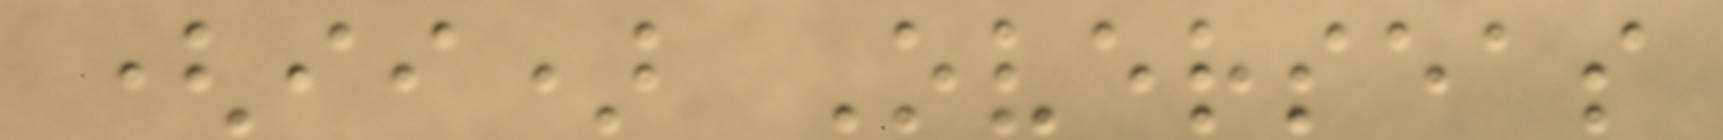(ii) Overseas
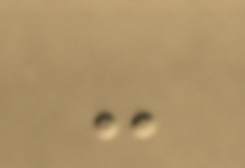-
